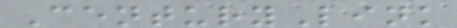CenturyLink
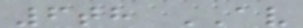6th AV
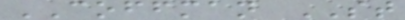COFFMAN ST
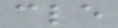cle
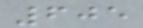605
